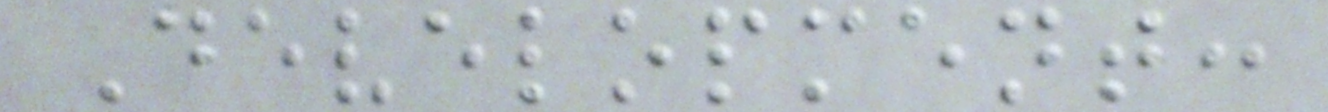Development:
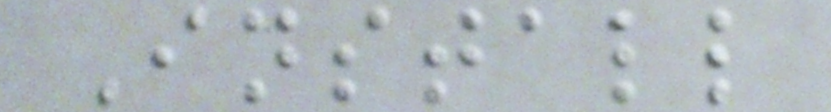Install
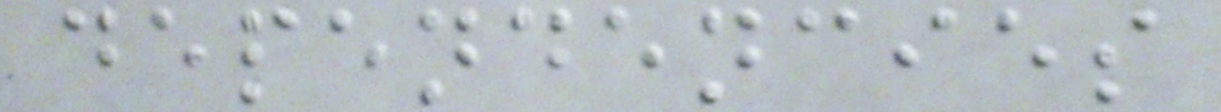dependencies
